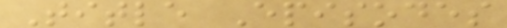Title Episodes
